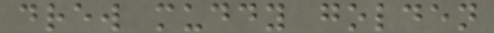drew muddy golden
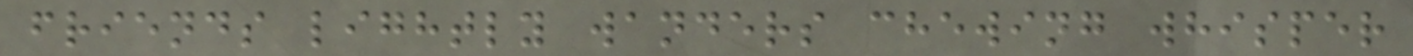friends lightly wanders chewing whisper
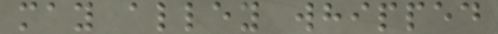may alley whipped
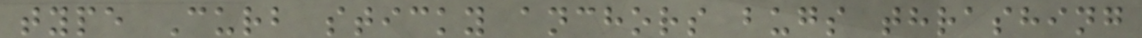type Curb sticky anchors bugs thrashing
